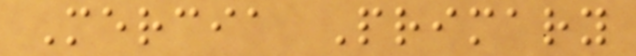Mercia Primary
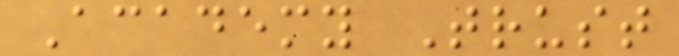Academy Trust
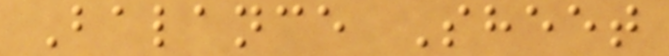Balance Sheet
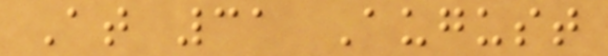At 31 August
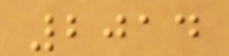2014
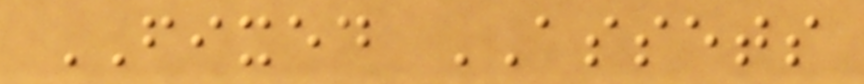FIXED ASSETS
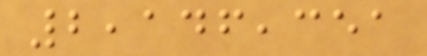2,146,351
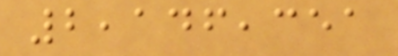2,146,351
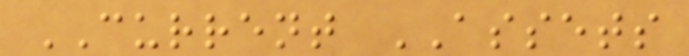CURRENT ASSETS
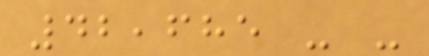42,685 - -
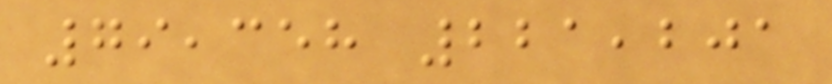79,358 221,201
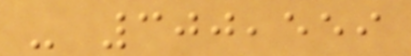- 300,559
